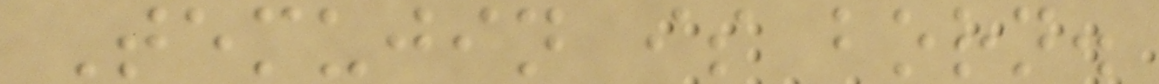Temujin is born.
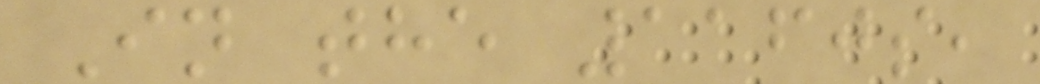In the 1160s,
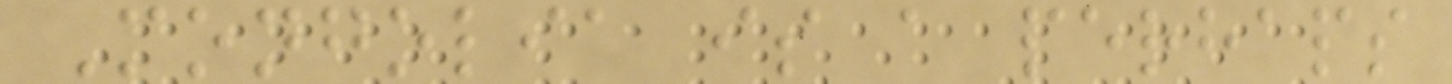Mongolia is a perhaps
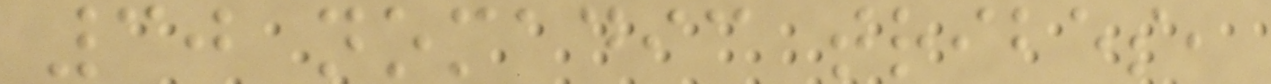30 nomadic tribes,
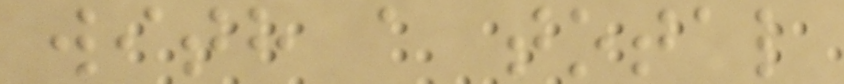with a total
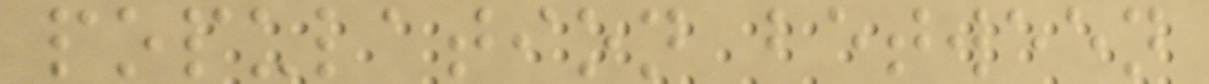population between
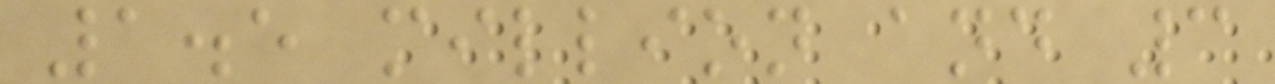1.5 million and 3
